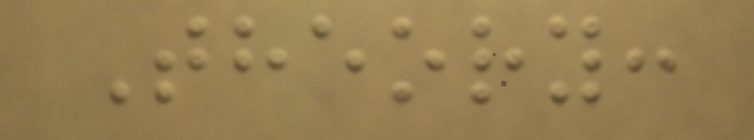Theory:
